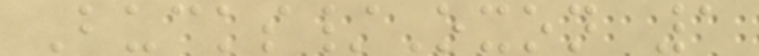Bucks/Oxon 1
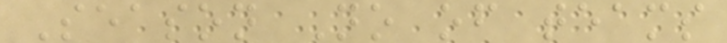Season No of teams
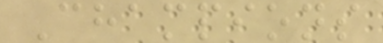Champions
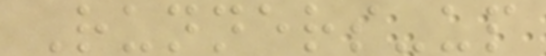Runners-up
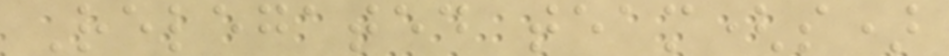Relegated team(s)
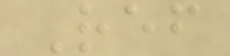Ref
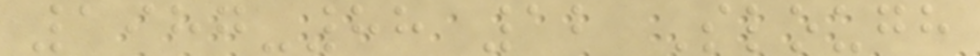1987-88 12 Slough
